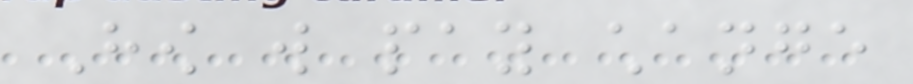How will pay change
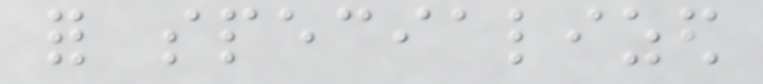for specialized
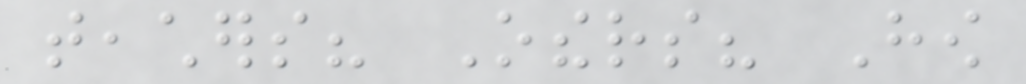teachers? Others? How
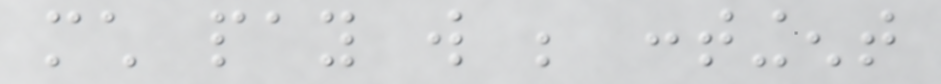much pay will be contingent
